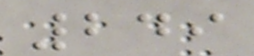249
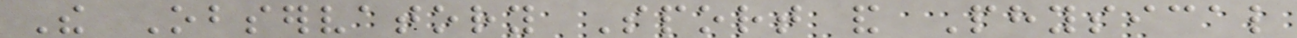The Observatory Sport and Physical
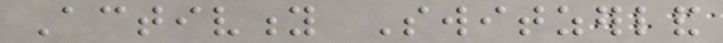Activity Switzerland
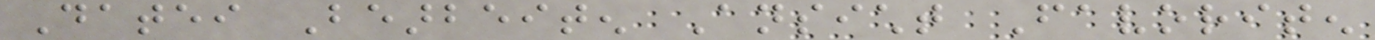Datei Bearbeiten Ansicht Favoriten
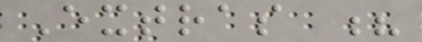Extras ?
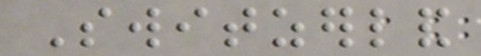Switzerland
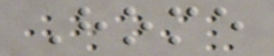Home
